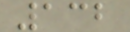132
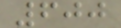600
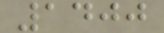1400
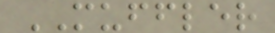MUFFLER
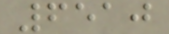6510
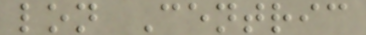lon Centric
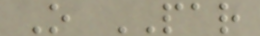O PAR
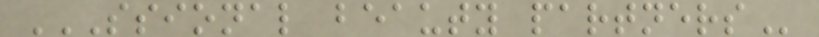SSIONAL BEAUTY PARTNERS
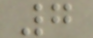7
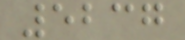5237
